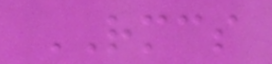RMCS
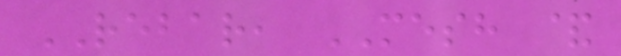REBAR, MESH &
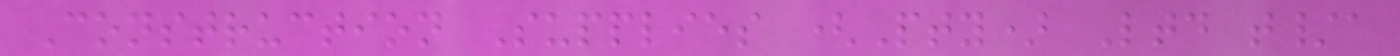Construction Supplies (Pty) Ltd t/a
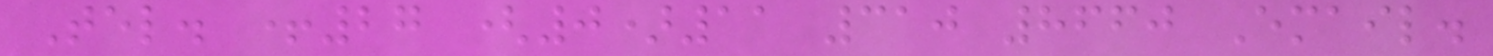Tel. +27 (0)11 310 8660 Email.
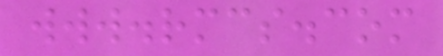www.rmcs.com
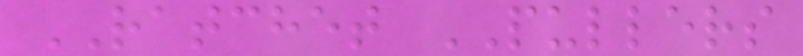RATCHET PULLERS
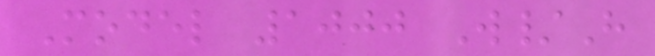Model 1000 W/H
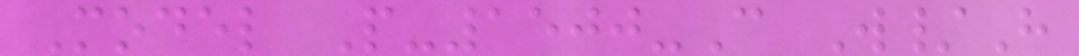Model P-1500-C W/H
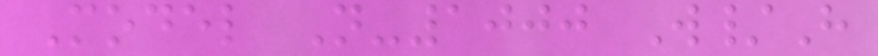Model N-1000 W/H
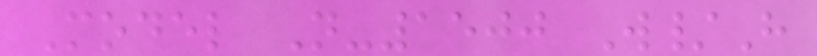Model N-1500 W/H
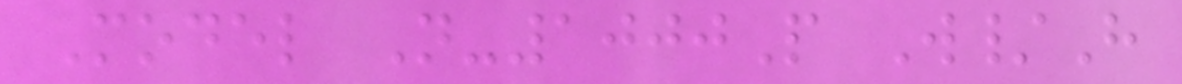Model N-1000P W/H
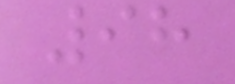98
